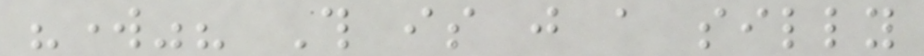"work"? This is just a silly
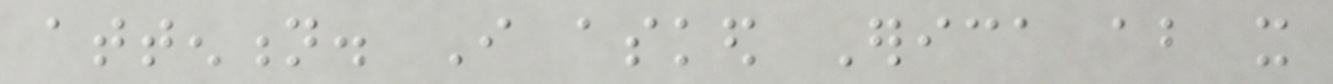attention. I asked Erica about it
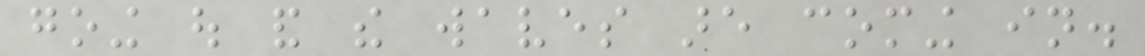going out and the waves are coming in.
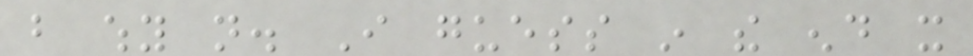but why not. I guess in the end it
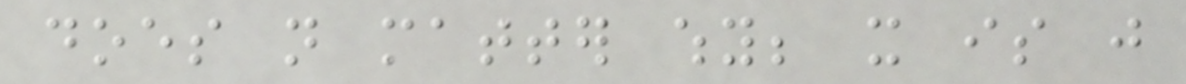does not matter why; it is just
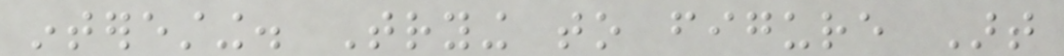interesting. Trying to figure Art
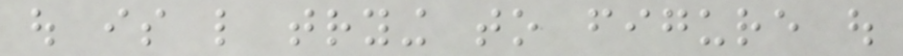out is like trying to figure out
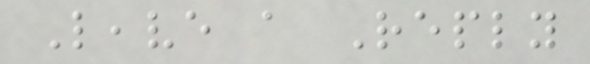Leave a Reply
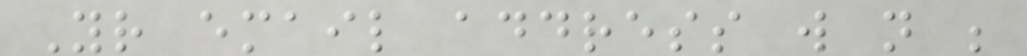Your email address will not be
